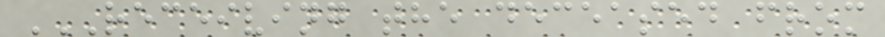RECEIVING THE DECEASED FROM
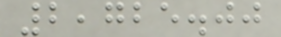2,725.00
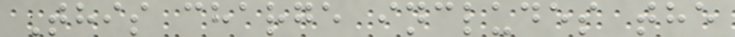This charge includes the
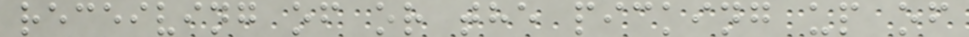receiving of or the picking up of
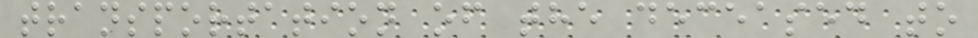transportation of the deceased to
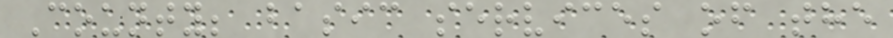County; basic services of the
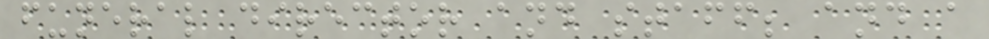funeral director and staff; and a
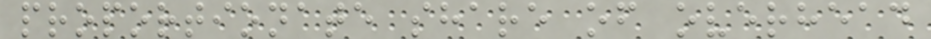proportionate share of overhead
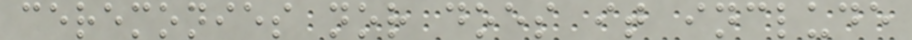ceremonies nor does it include
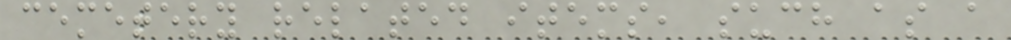cemetery related items, such as a
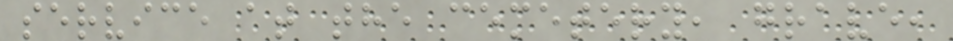service at the cemetery, grave,
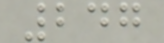247
